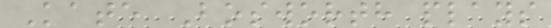Kate Bosworth plays
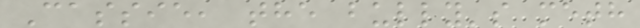Cassie, the bully's meth
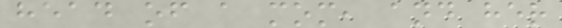head of a mom, and her
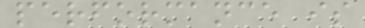performance is
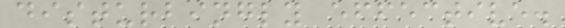disturbingly effective.
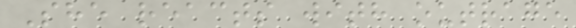She reacts with outrage
